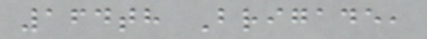164th Brigade,
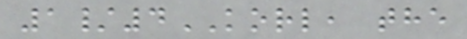1/4KORL, the
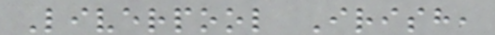Liverpool Irish,
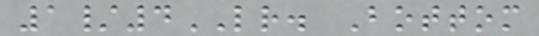1/4LR. Bottom
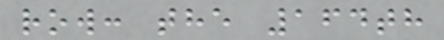row: the 164th
